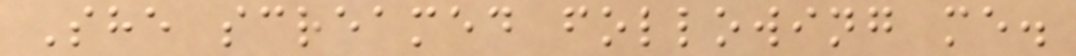She screamed following me.
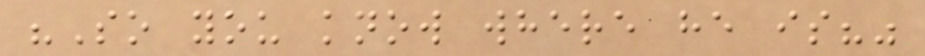"So you know where he is?"
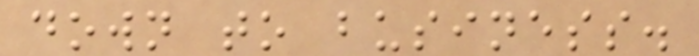down to business.
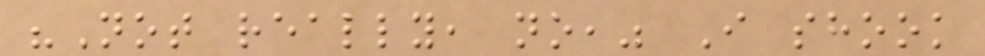"Not really, no," I shook
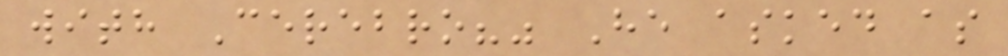with Cerebro?" He asked as
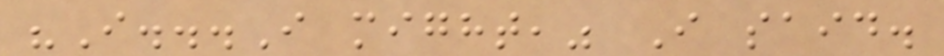"I...I might," I said.
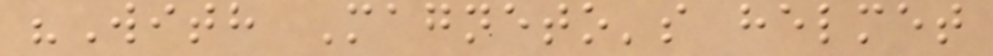"With Magneto's helmet
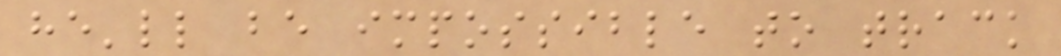he'll be impossible to track
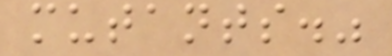mutants."
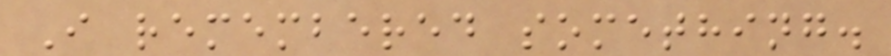I remembered something.
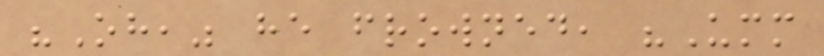"Oh," he frowned, "Umm
